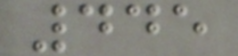445
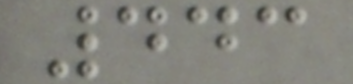443
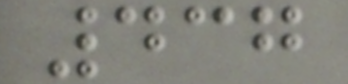437
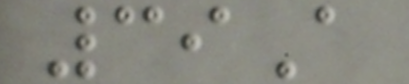39A
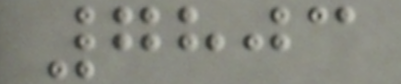7803
